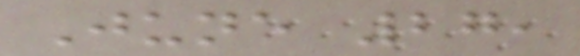June 27,
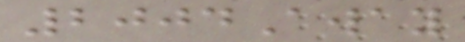2004Away
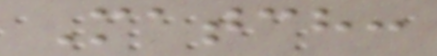Match:
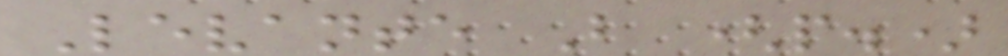Levante B (p.)
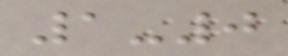1-0
